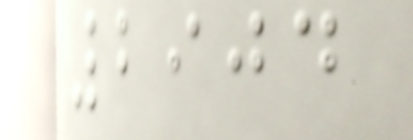2904
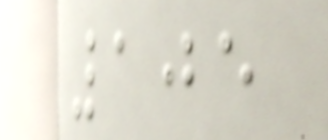105
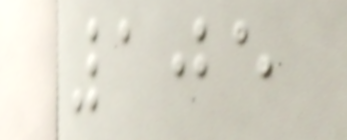105
